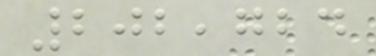202,724
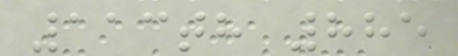113th 885
